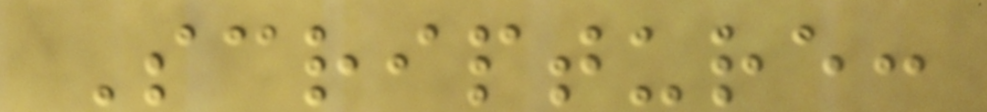Scripture:
